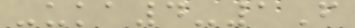-uka4-1F
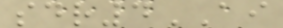sdr4AI
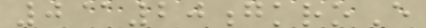0@20gkroE
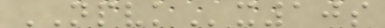NPVKx10s
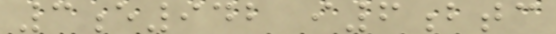3e942 i6btc
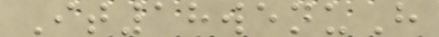It18wenuH
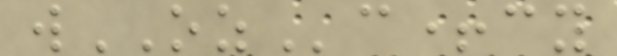wOZc+cy
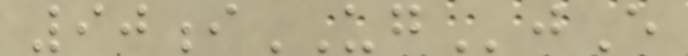90iUGjE
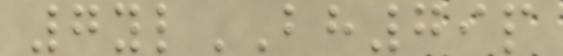7ylBH79p
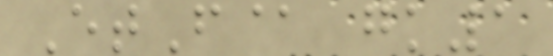EtF@ gk1
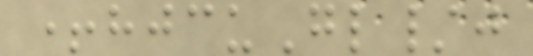+hjcuGl/j
